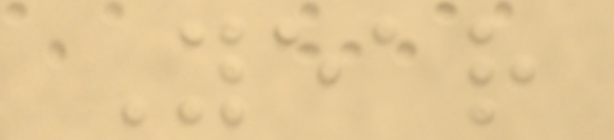Year
